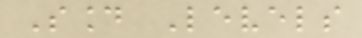Sound Levels
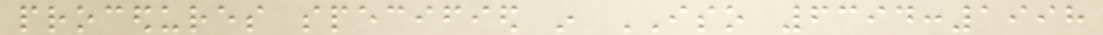procedures specified in ISO 6394:1998
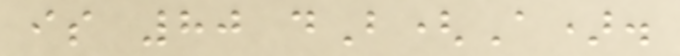is 80 dB(A).
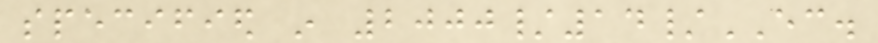specified in 2000/14/EC.
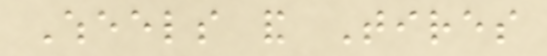Wheels and Tires
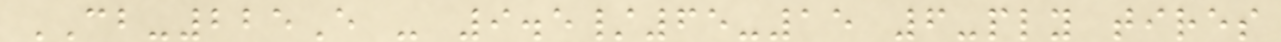CB-225E - 9.5/65-15 6-ply tires
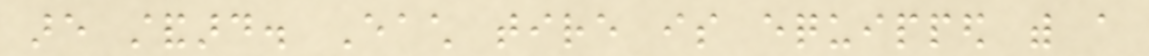are standard. Each tire is equipped with a
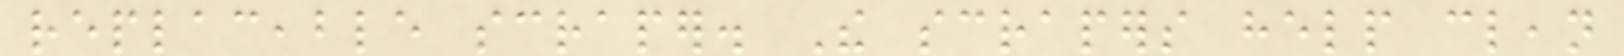replaceable scraper. The scrapers help clean
